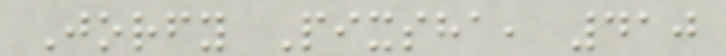Jorfy Pixsha, 410
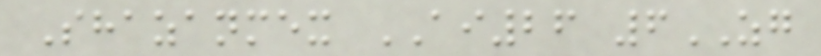Shazanmex AI26 6ZG
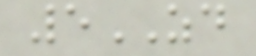5ZD
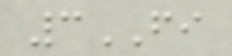3FI
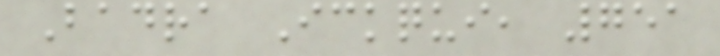Badra Ickqui, 751
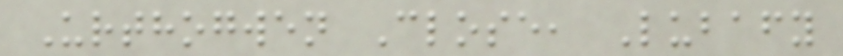Urthogwen Close, Lubafy
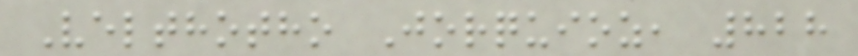Velthotho Jorquioz, 828
